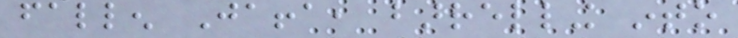fallen Jaffa, barrelling into
